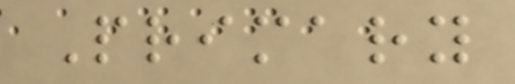Primary
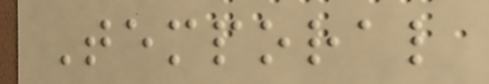Temporal
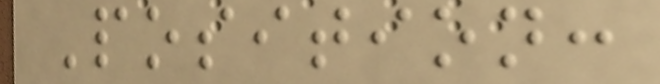Position:
